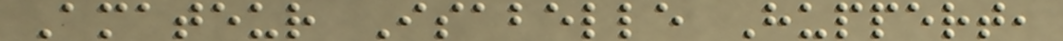Amateur Isabelle Huppert,
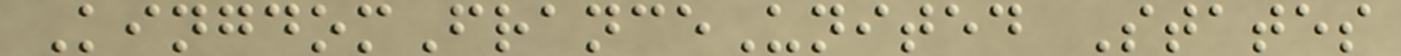KingdomFranceUnited States
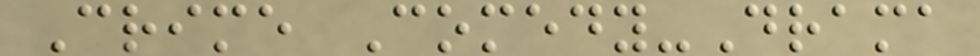Crime Comedy-Drama
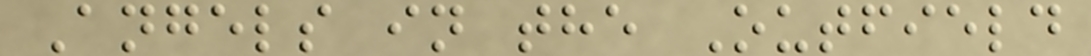Angels in the Outfield
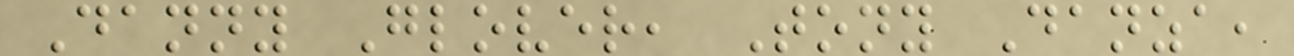Danny Glover, Tony Danza,
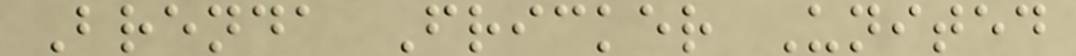Brenda Fricker United
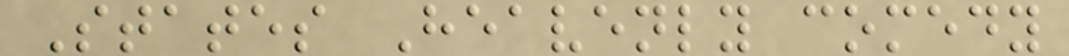States Heavenly comedy
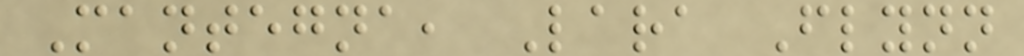Mantegna, Lara Flynn
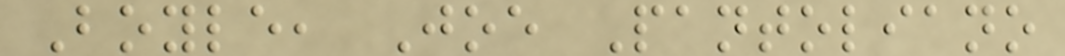Boyle, Joe Pantoliano
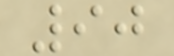90
